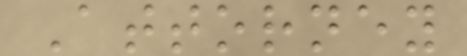Attorney
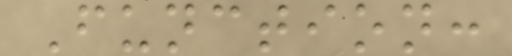Function:
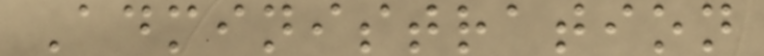Administration
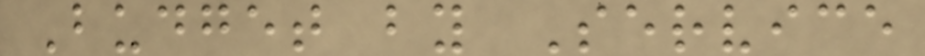Budget by Service
